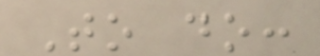To do:
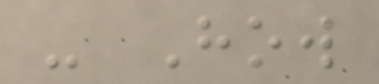- How
